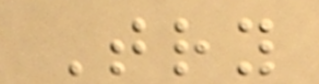Try
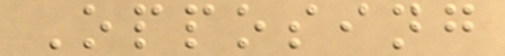Opposing
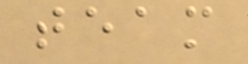team
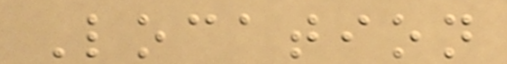Location
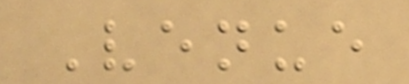Venue
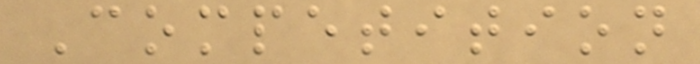Competition
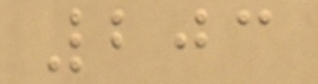203
